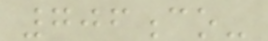706co-
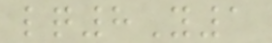lq8Y1
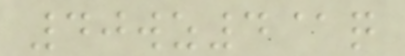40wz4@q
